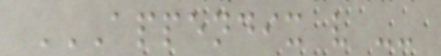APPENDIX V --
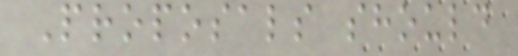Proposals should
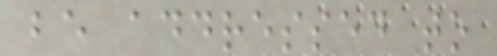be addressed to
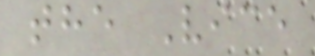the Vice
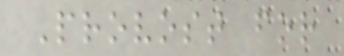Provost for
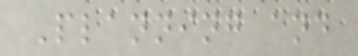Planning and
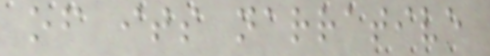of its narrative
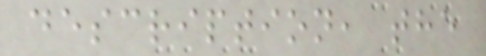description, the
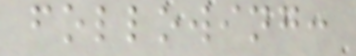following:
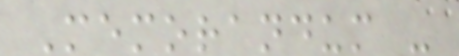Memorandum -
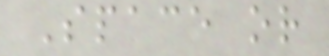Space or
